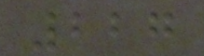227
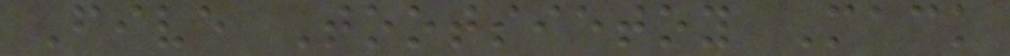Five Tootsietoy Mack
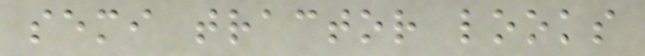semi tractor looks
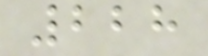228
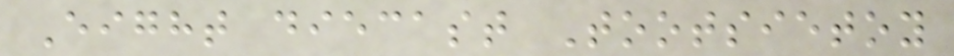Eight diecast Tootsietoy
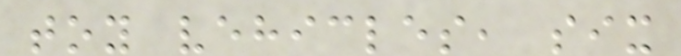toy vehicles, six
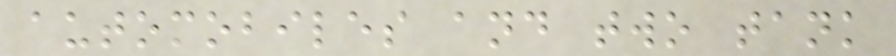automobiles and two tank
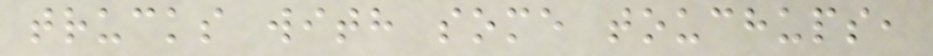trucks with some touchups,
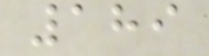189
